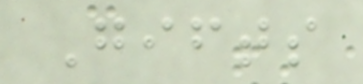Gifts
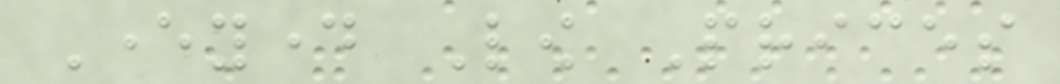Everyday Low Prices
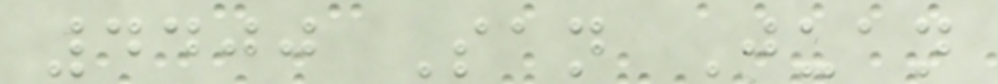4400 San Juan
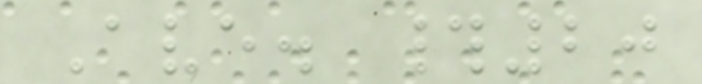Ave. #20
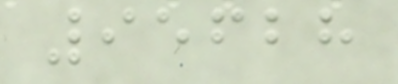95628
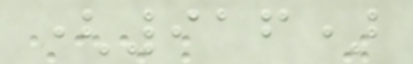(916)
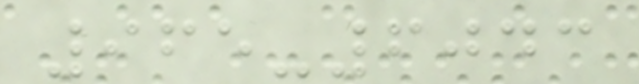965-6043
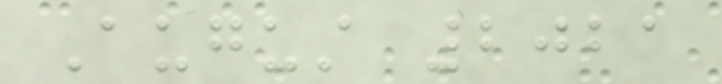August 2021
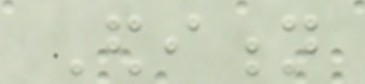Edition
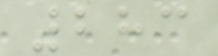283
